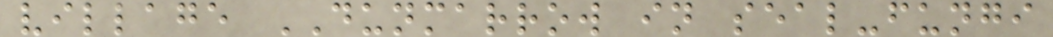village DUNMARROW in seal-fungi
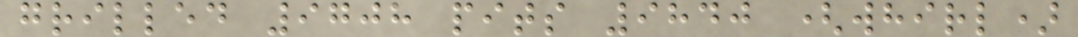grilled 9708 pits 9840 (whirl)
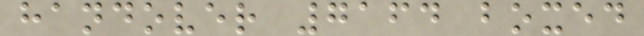handover 7164 boxed
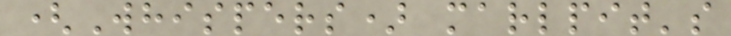(Whispers) marlpit's
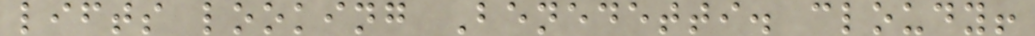lifts looking Benedetti. cloudy!
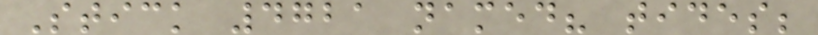Stick 4721 named? tides;
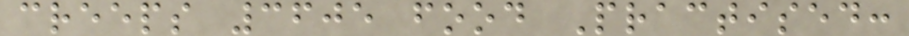creeps 3605 food Practised:
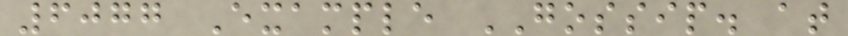6077 Example GOSSIP. at
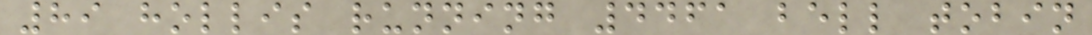89 hollis running 4461 bell tobin
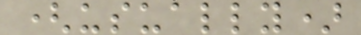(usually)
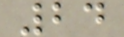24
